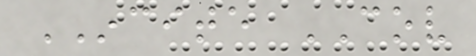INCITE COV
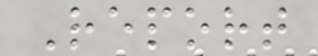Report
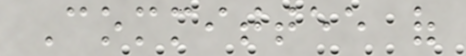Committee of
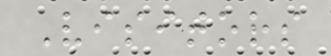Visitors
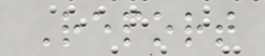Report
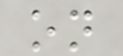on
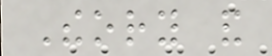Theory and
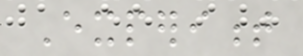Experiment
